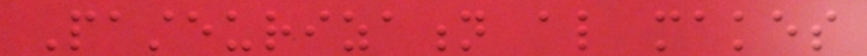Pasteurization also makes
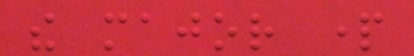the major part
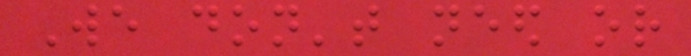We don't need or
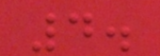4.
